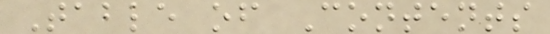Table of Contents
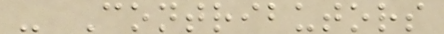- Contributors
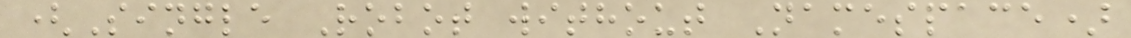(Single Robot without Namespace)
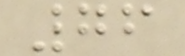76
